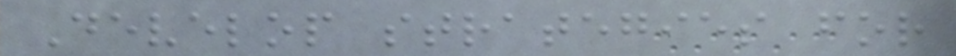Develop strategies for
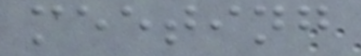meeting
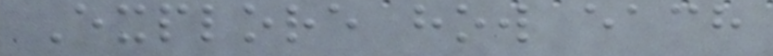Explore how each
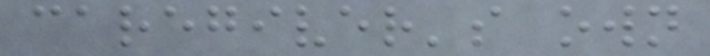caregiver's own
